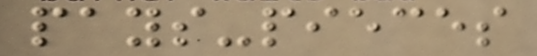pays-pieces
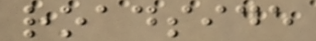roadside
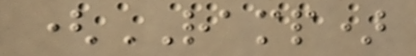(RAMP)
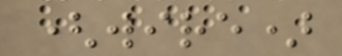(wire)
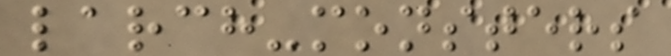larch-monsters
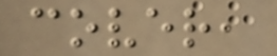cover,
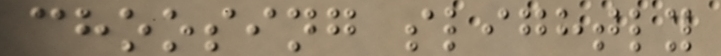choosing slightly
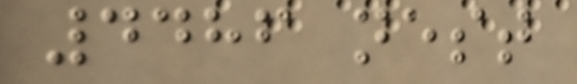4486 nest
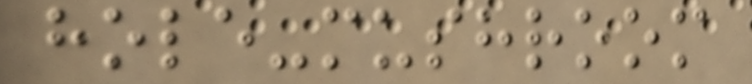hole-mushroom
